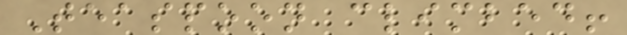Teaspoon climbed!
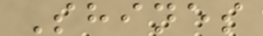Shines
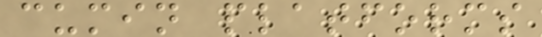cumin platforms
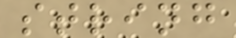string
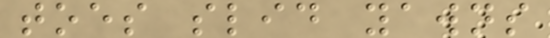toes slid yawns
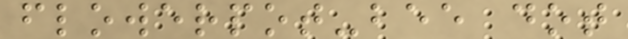flowerpot-bee dot
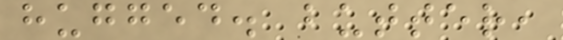hugged. butter,
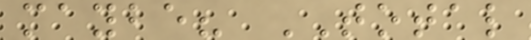maybe? TOTAL
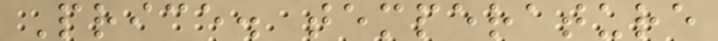Price. temperature
